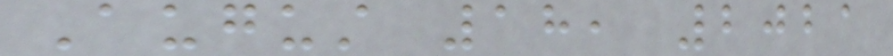August 18, 2021
